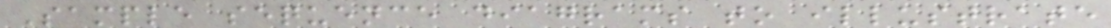Sample sequence diagrams to illustrate
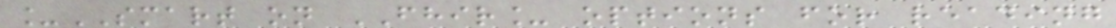_SMART on FHIR_ options for reading
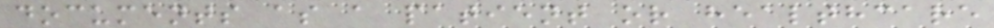documents as a patient or healthcare
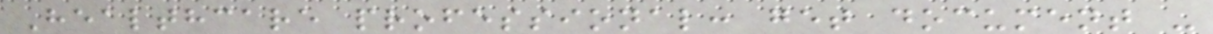Healthcare professional: get document -
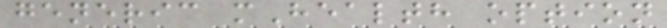generic mHealth option
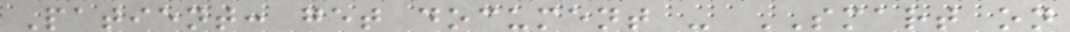Patient: get document - SMART on
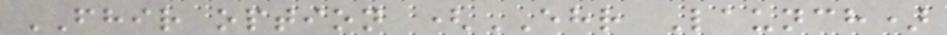FHIR option (EHR Launch)
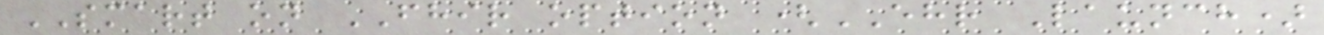SMART on FHIR option (EHR Launch)
